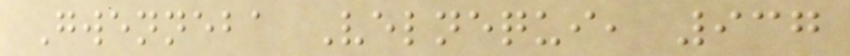Gwenneba Velnequi, 937
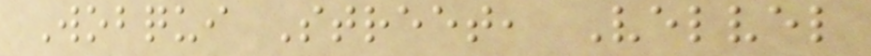Wobqui Street, Velvel
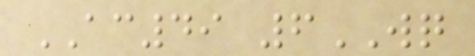AC49 6WQ
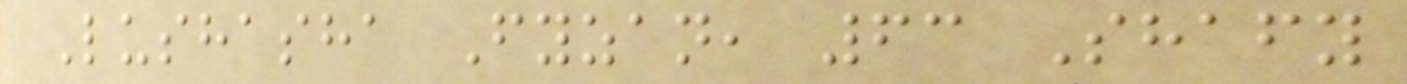Lushasha Fyzan, 63 Shafy
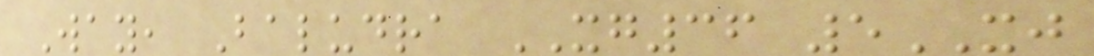Way, Baludra XG36 5XJ
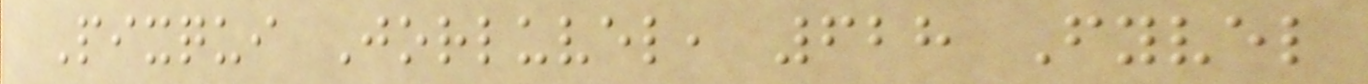Pixqui Jorluvel, 628 Fyvel
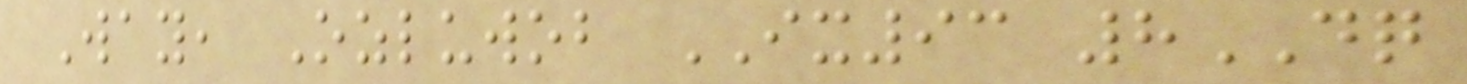Way, Ozluwob IX93 8DQ
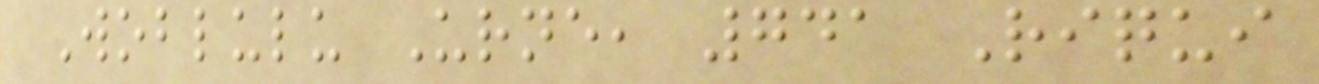Woblulu Urne, 741 Riqui
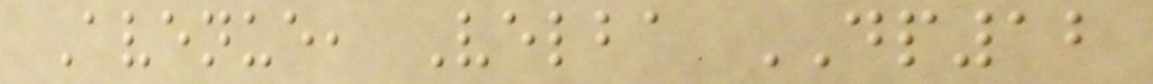Avenue, Velba DP12
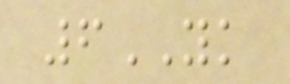6YK
